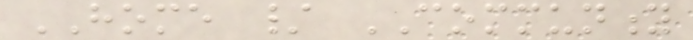HOME / COMMUNITY
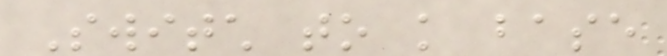Switch to knowledge base
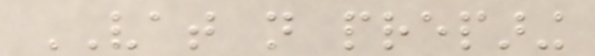VAT not preparing
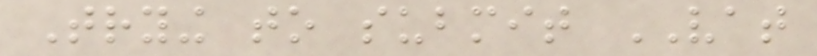Trying to submit VAT
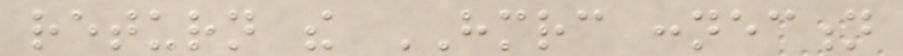return the HMRC connection
